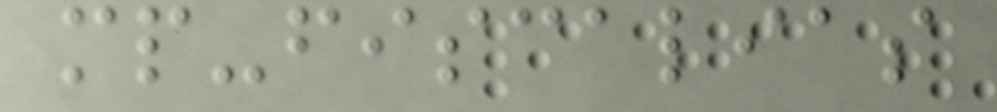mp-fiscalias
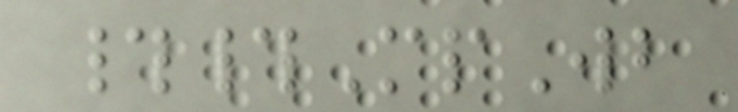##MpWb
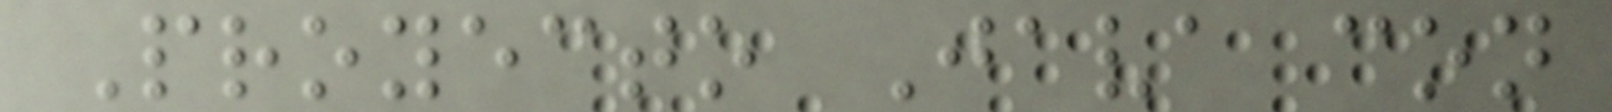Proyecto Java con
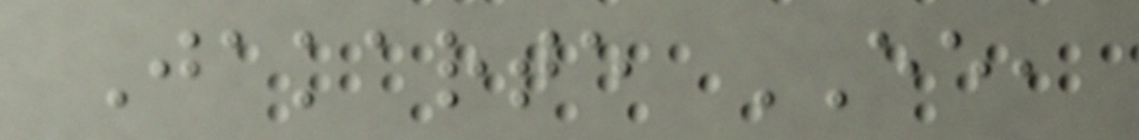Jakarte EE,
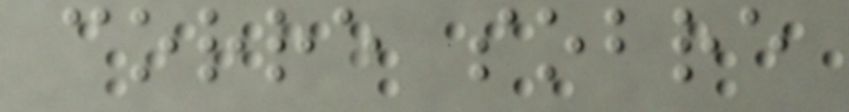corre sobre
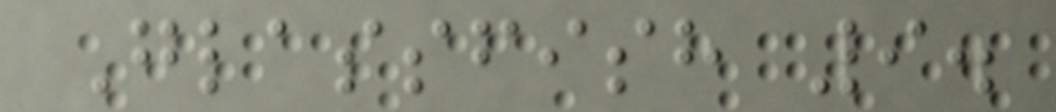Glassfish 9.
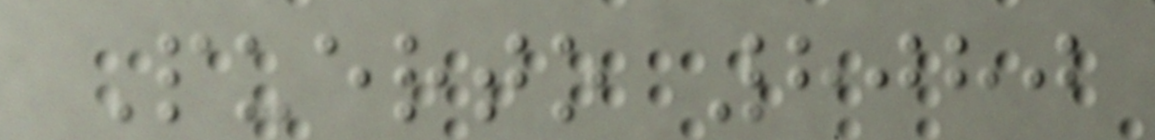Puerto 8080
